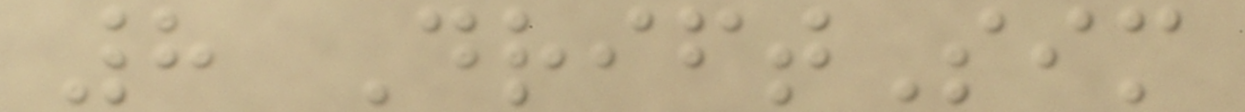8 DriftSim
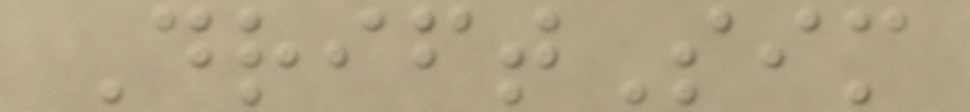DriftSim
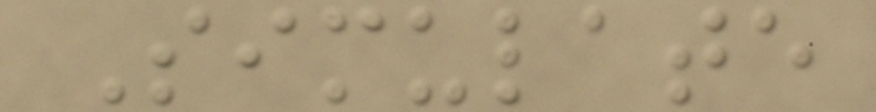Simulate
